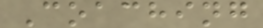Coaching
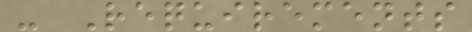- Requirements
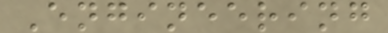Engineering
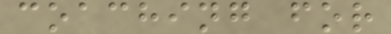coaching for
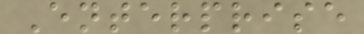Enterprise
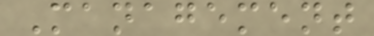Management
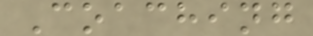Coaching
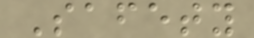Safety
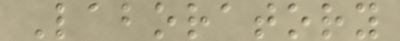Laboratory
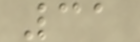31
